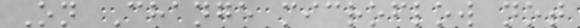On Change microflow not
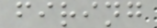firing
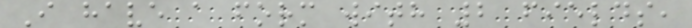I have a form with 2 fields,
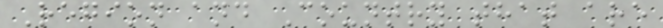Region and Country that are
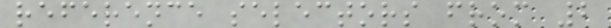reference selectors from 2
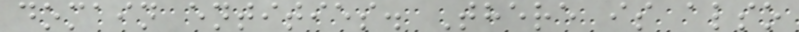domain entities. There is also
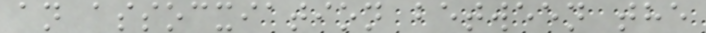an assocxiation between the
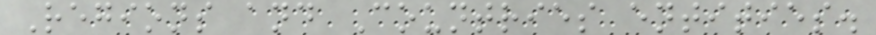Regions and Countries entities.
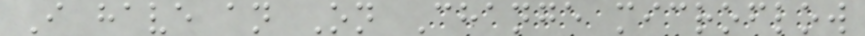I have an On Change microflow
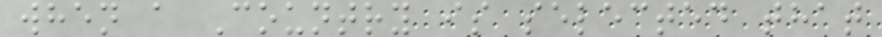when a Country is selected that
